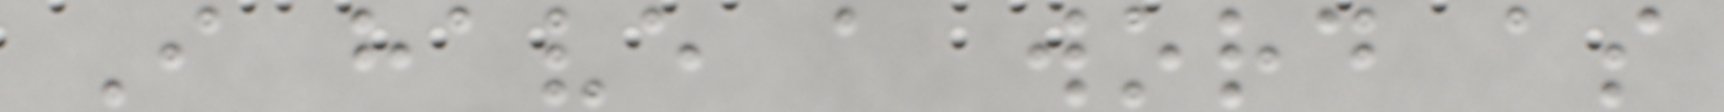I have a word as
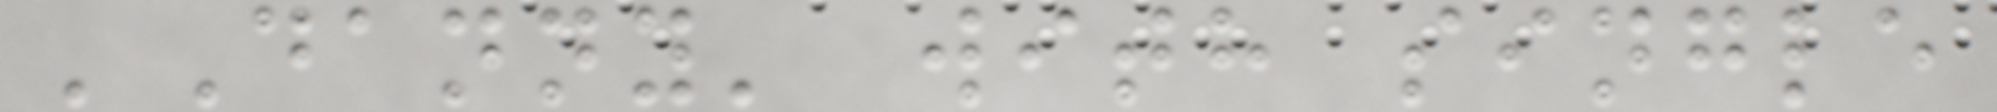'Danny' with single
